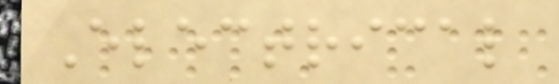Electrical
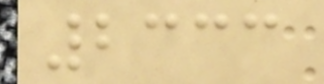2333
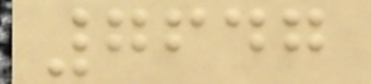7647
